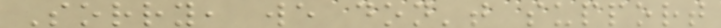Sorry, we don't support
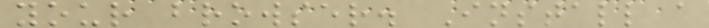your browser. Install a
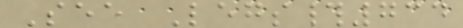See Legs#734
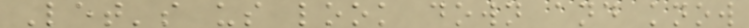Let's us look down and know
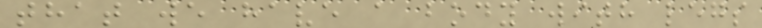that we have a body with legs
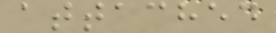attached
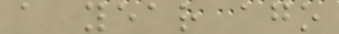a year ago
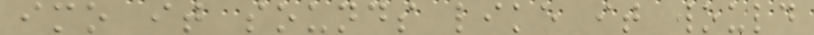imo it sounds like it would
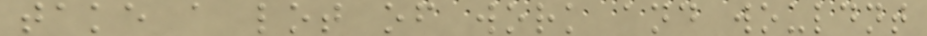take a lot of work and wouldnt
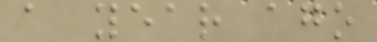a year ago
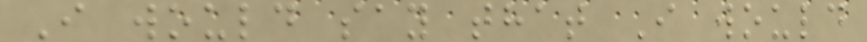I would say that I would
